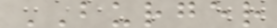BURGER
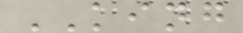KING
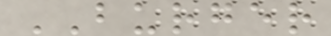BURGER
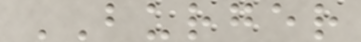BURGER
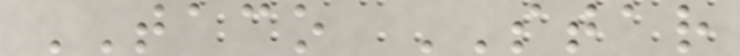TACO STAR
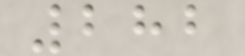282
